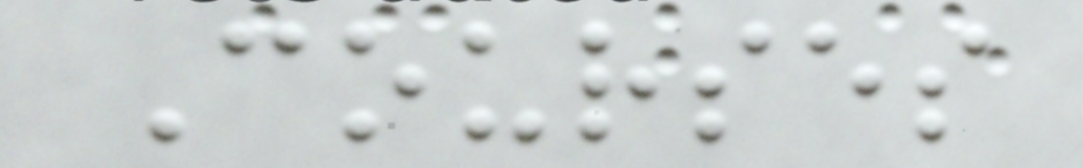Courses
